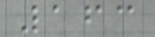163
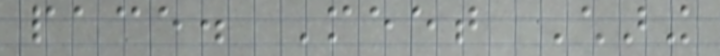pace. Meet Charing
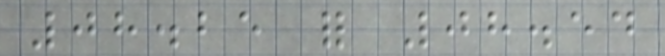08.25 for 08.54
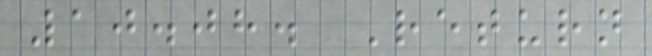10.08. Return
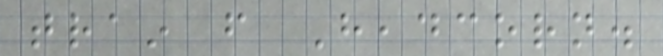train from Headcorn.
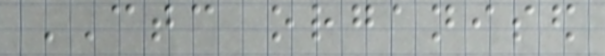CTC organised
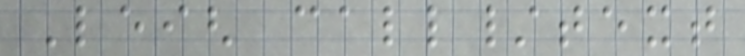Leigh call/text
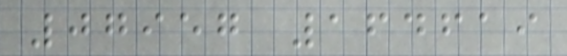07957 164619
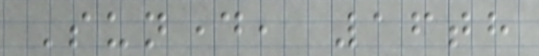Sunday, 16th
